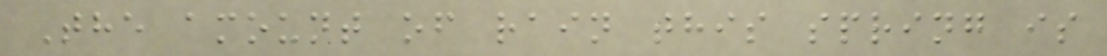The amount of rain this spring is
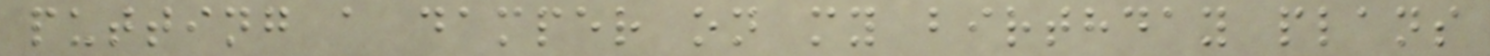putting a damper on my birthday plans
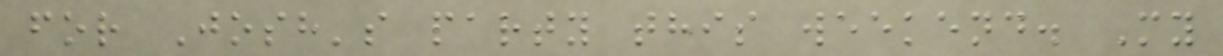for Josh's party this weekend. My
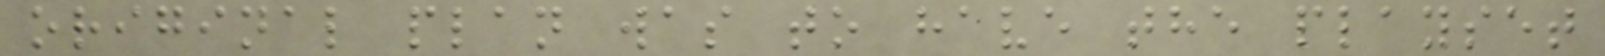original plan was to have the playset
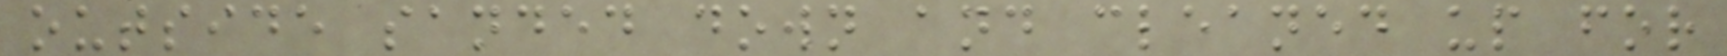outside sanded down and cleaned up for
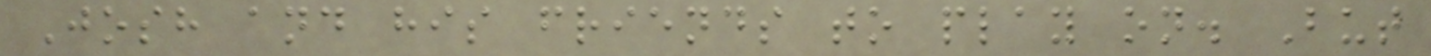Josh and his friends to play on. But
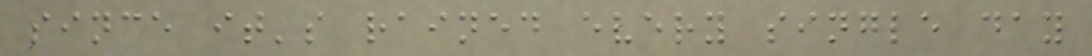since it's rained every single day
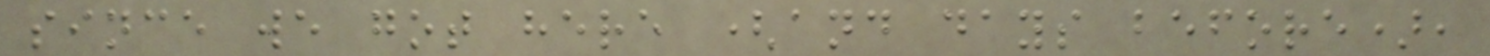since we got here (and days before),
